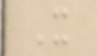X
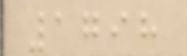1798
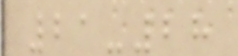21-28
